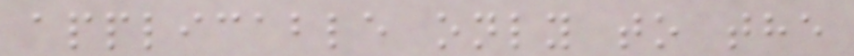applicable only to the
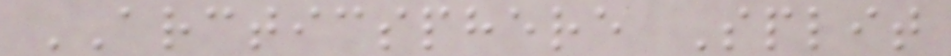ARCTICSPHERE Split
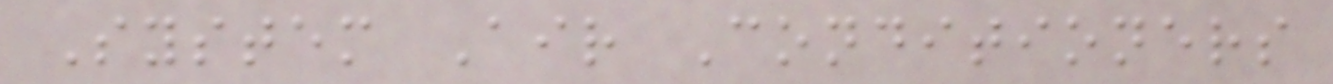System Air Conditioners
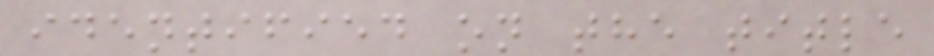identified on the title
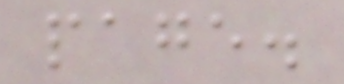page.
